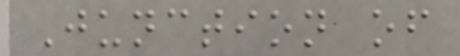Junction of
